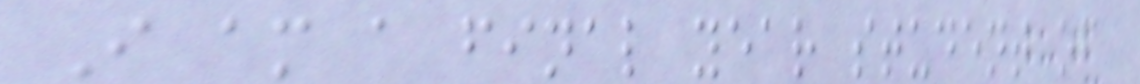I am a final year student of
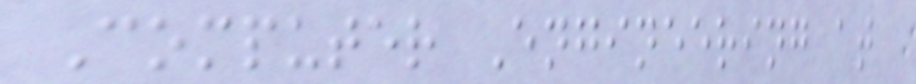Computer Engineering at
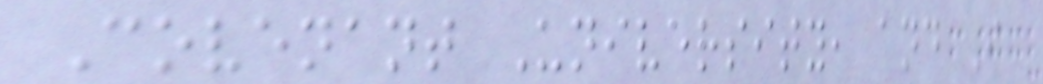Covenant University, and I
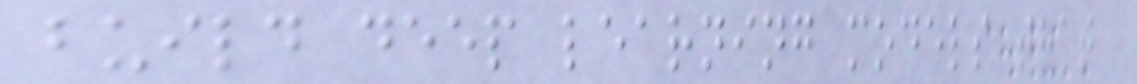build deep learning models that
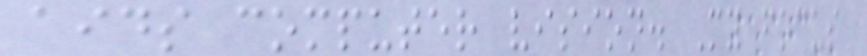aids computer vision. My focus
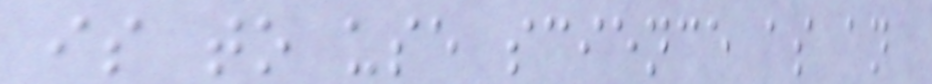is to use science as an
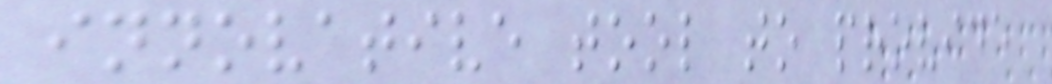innovative tool to provide
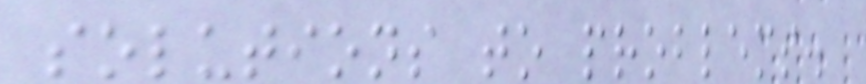solutions to problems.
